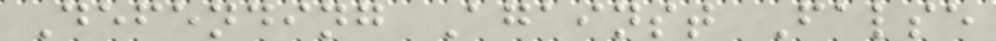Defending Against False
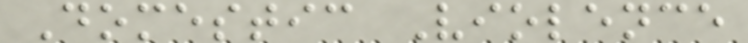Domestic Violence
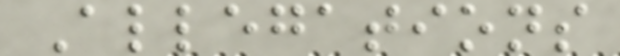Allegations
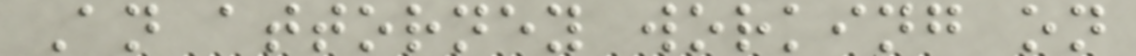An attorney working on
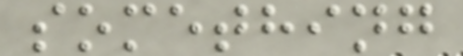something
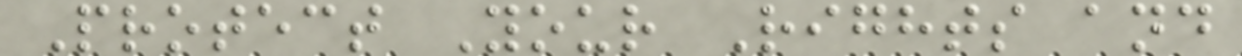Protect Your Rights and
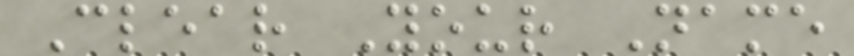Clear Your Name
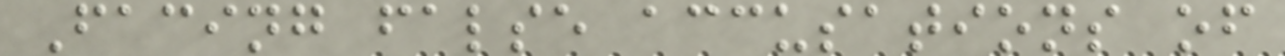Facing false accusations of
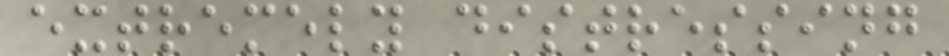extremely distressing
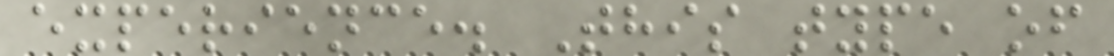experience. This type of
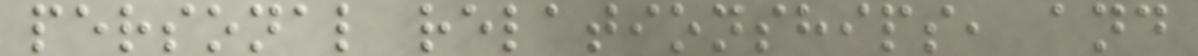personal relationships, and
